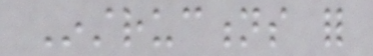Instructions for
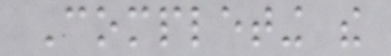Completing the
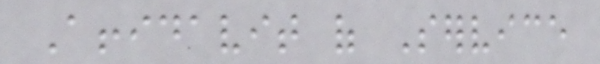Affidavit of Service
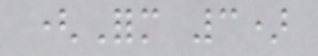(Form 3)
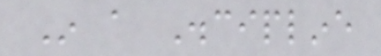In a Discipline
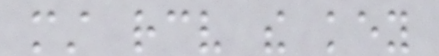must receive the key
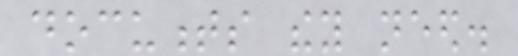documents they need.
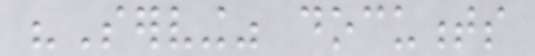"Serving" documents
